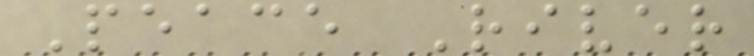Peace River
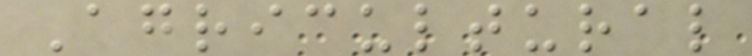Agricultural
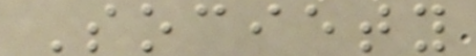Society
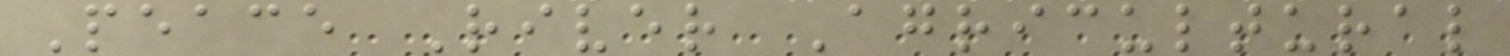Peace River Agricultural
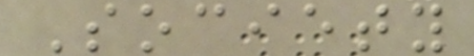Society
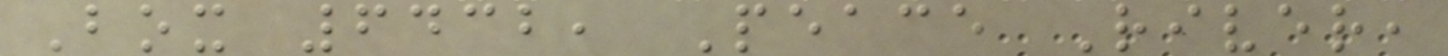Box 6432, Peace River,
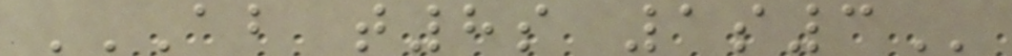AB T8S 1S3
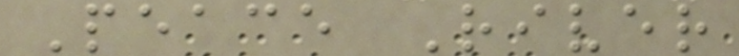Peace River
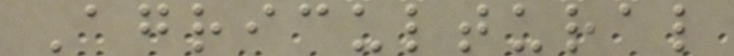Agricultural
